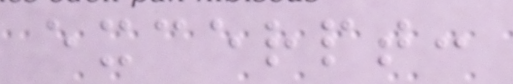excerpt:
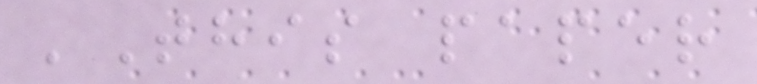'This paper
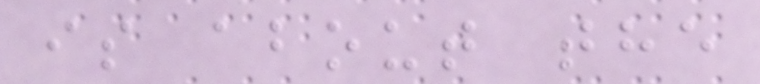is about the
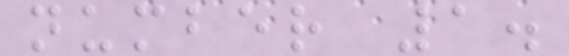number 1.
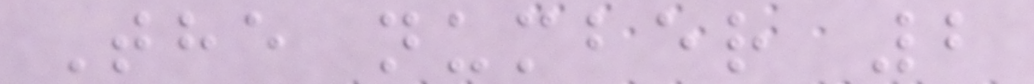The number 2
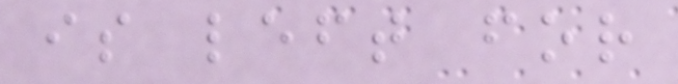is left for
